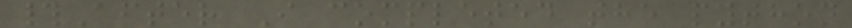#After I completed the python
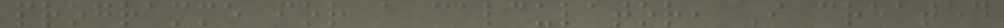programme for a calculator, I created
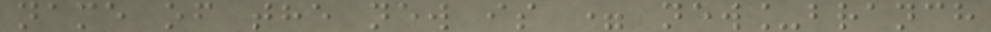name of the new is = new_branch
